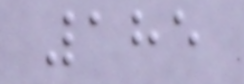185
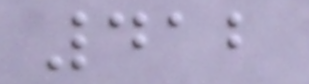412
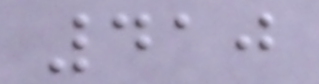410
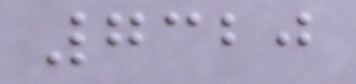7320
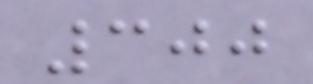300
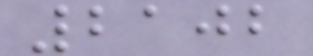2102
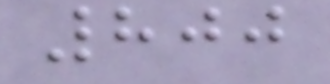800
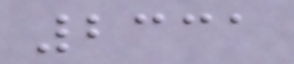2331
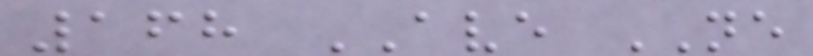168 AVE NE
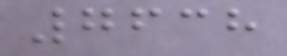7638
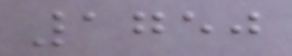1750
